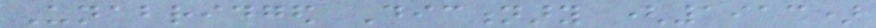Unabridged Dictionary (1913)
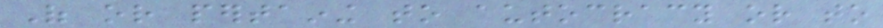Of or pertaining to autocracy or to
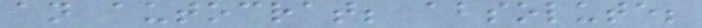an autocrat; absolute;
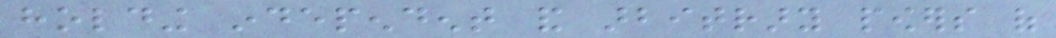holding independent and arbitrary powers of
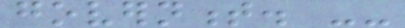government. --
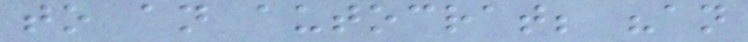to an autocrat; "an
